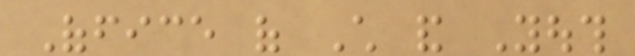Office of Child and Youth
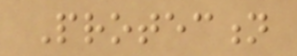Protection
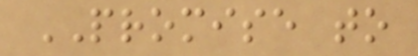PROMISE to
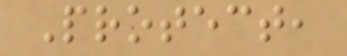Protect,
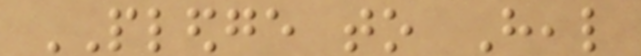PLEDGE to Heal
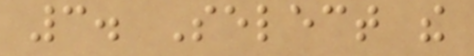3. Select the
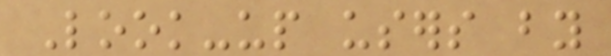Look-up users by
